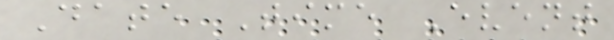Date Time Event
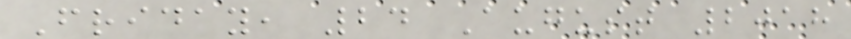Friday, 24 August 2018
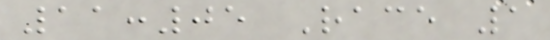11:05 Race 1
